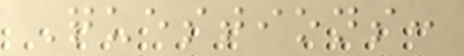Questions:
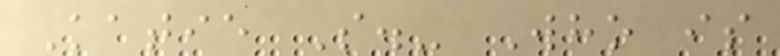Katie S.- Who is
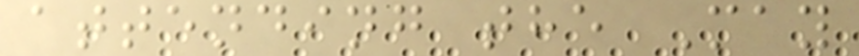attending the May
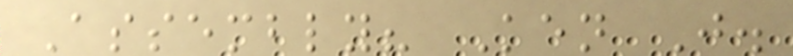Assembly? Ken J.
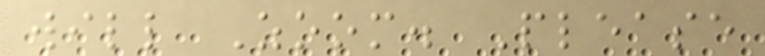will Zoom. Please
